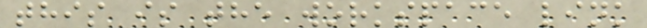this is the workspace link
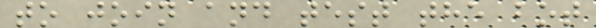to join and test the bot
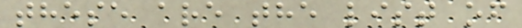these are the list of
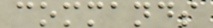commands
